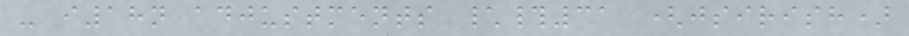- i18n adjustments \#31 (jsirish)
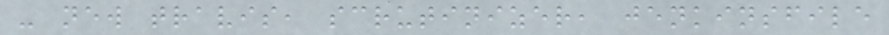- new travis, scrutinizer, jenkinsfile
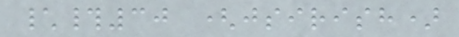\#30 (jsirish)
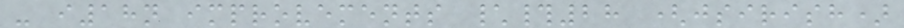- i18n improvements \#28 (jsirish)
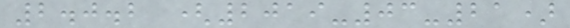2.0.2 (2019-03-21)
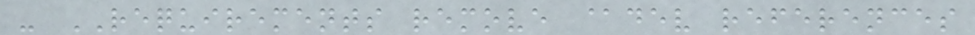- REQUIREMENTS remove @dev references
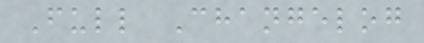Full Changelog
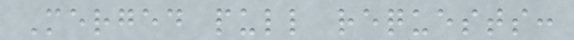Merged pull requests:
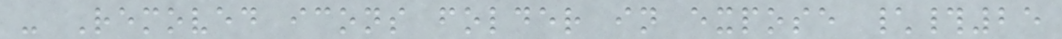- Removed icons folder in expose \#25
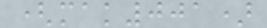(mak001)
